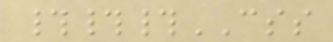###CSS
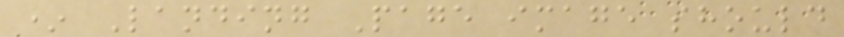* Landing Page image should
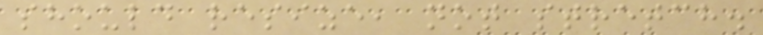should resize, not stretch.
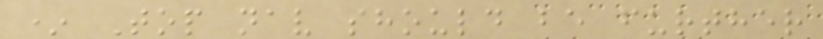* Top nav should be further
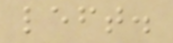left.
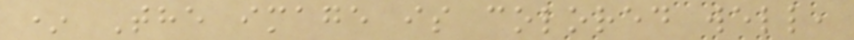* The image is colored well,
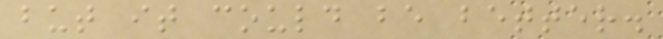but it could be better.
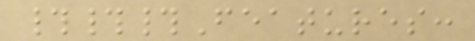###Features:
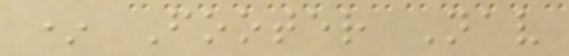* Footer Nav
